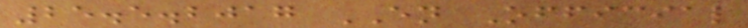25.5.2017 EN Official
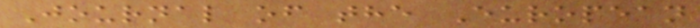Journal of the European
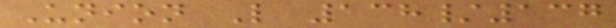Union L 138/137
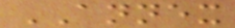ANNEX
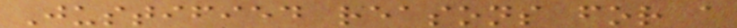Justified reasons for a
